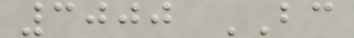3000 BC
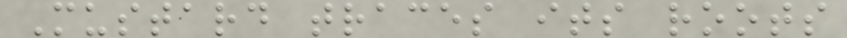Mustard traces its roots
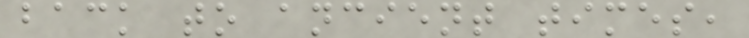back to ancient times,
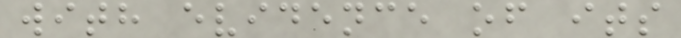with evidence of its
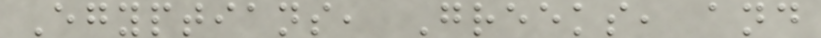Egyptians, Greeks, and
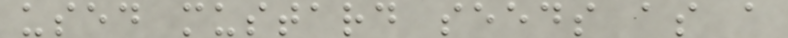used mustard seeds as a
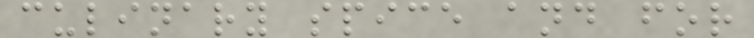culinary spice and for
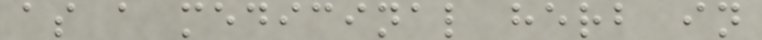as a medicinal herb in
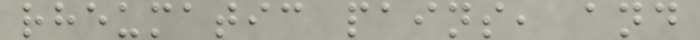rheumatic pains, and
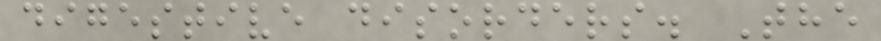digestive disorders. The
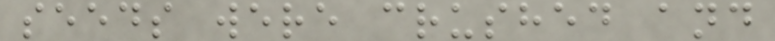seeds were crushed and
